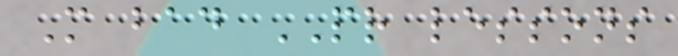More bad PR lessons
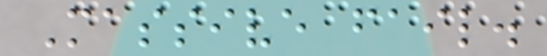Massive fail.
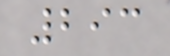293
